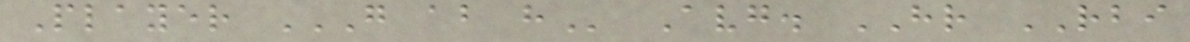Player G AB H Avg. HR RBI
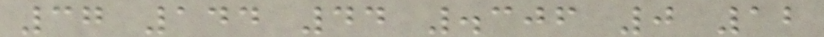37 144 44 .306 0 12
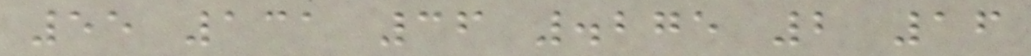55 131 36 .275 2 16
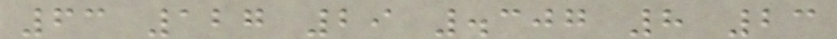63 127 29 .307 8 23
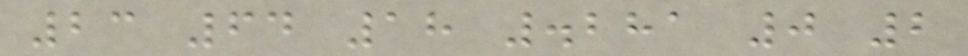23 64 18 .281 0 2
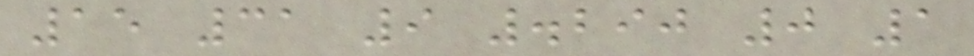15 31 9 .290 0 1
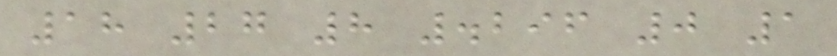18 27 8 .296 0 1
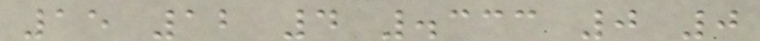15 12 4 .333 0 0
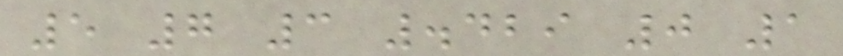5 7 3 .429 0 1
